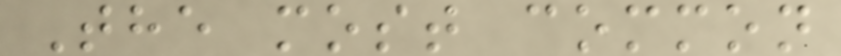The most common
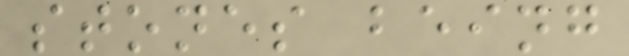stones being
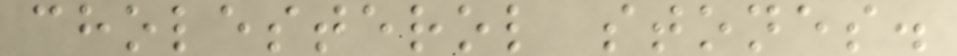cholesterol stones.
